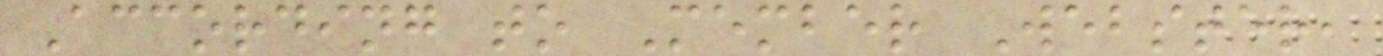According to Member Webster,
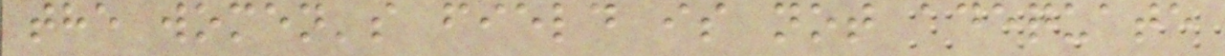the women's field is not adequate
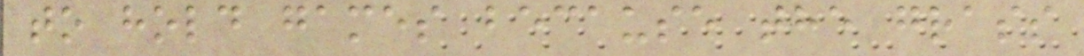to hold games because the grass
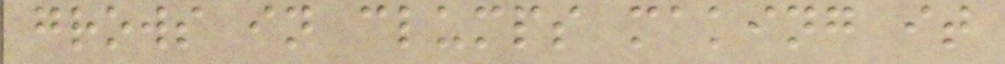grows in clumps making it
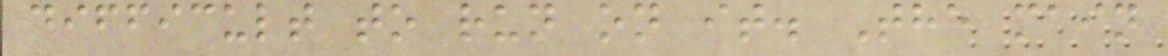difficult to run on it. The main
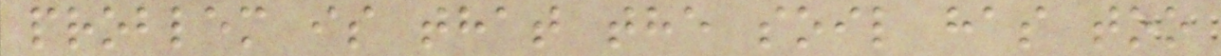problem is that the soil has too
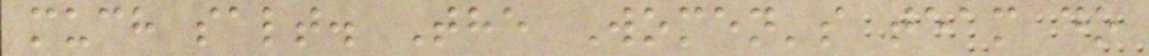much salt. The Women's team do
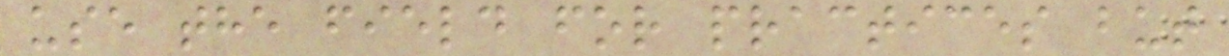use the field for practices but
